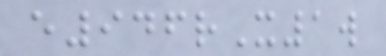e946rX1w
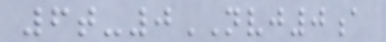6t-0NVJ0a
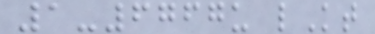1-6767u lKt
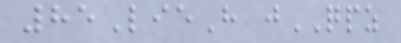85LieH jQPZ
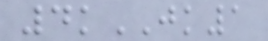4kJK1
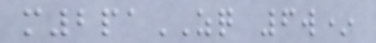m2paZQ 6w*
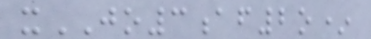xJO3af2o*
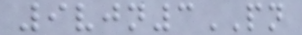9vjn3PN
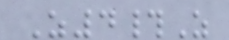Z4#Z
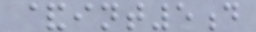&int5d
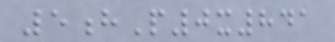5hP0x841
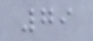79
